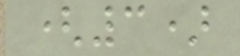(3)
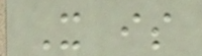It is
